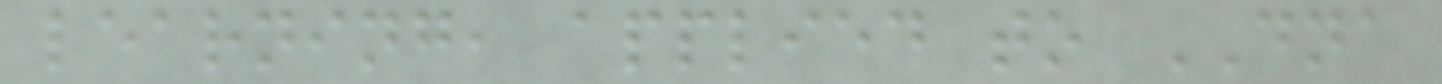learning, applied to DNA
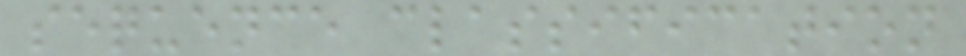sequence classification
